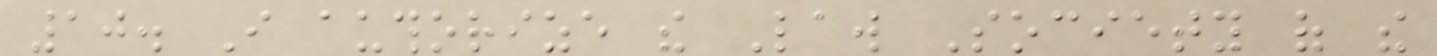10. I authorize the Law Society of the
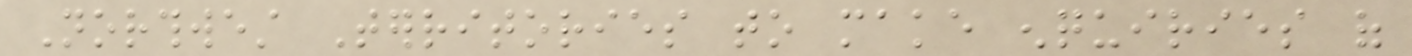Northwest Territories to make enquiries of
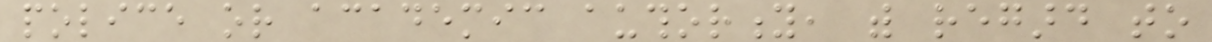police or academic authority, with regard to
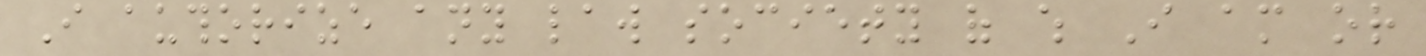I authorize any law society of which I am or
